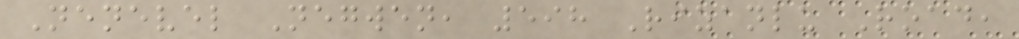Nenevel Negwen, 598 Rizanlu Road,
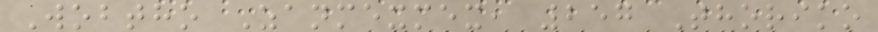Wobtho Zanmexmex, 257 Thoriko
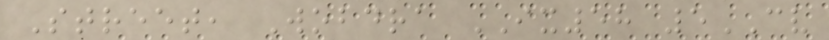Street, Wobdra IX58 5CV
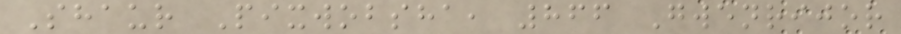Shaur Pixwobsha, 866 Gwenrijor
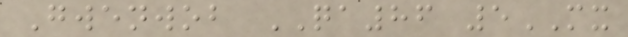Gwenwob QA86 5MX
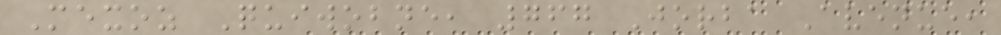Mexoz Quiwobne, 767 Jorba Avenue,
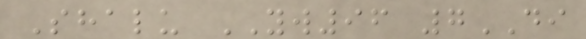Shalu YW96 7DI
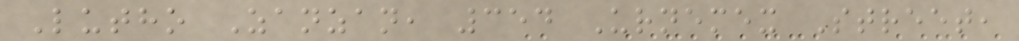Lutho Zanzan, 354 Urnemex Street,
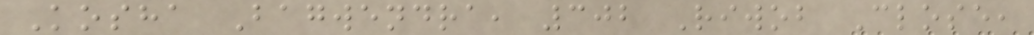Kosha Bagwendra, 302 Riwob Close,
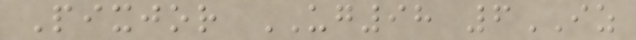Pixjor UG98 6IZ
